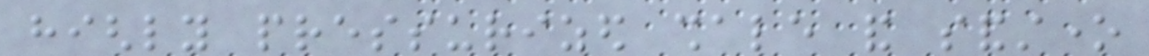highly pressurized shale and sandstone
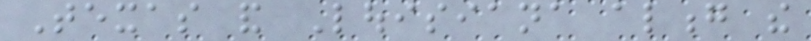Texas and Louisiana along the
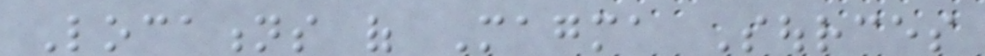Locations of Magma Sources
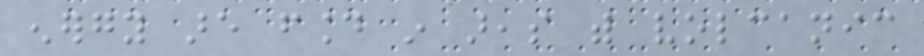energy are found in areas with volcanic
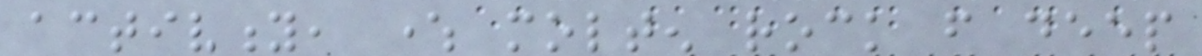activity, where molten rock from deep
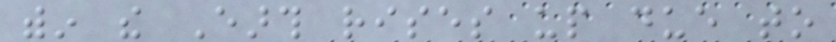within the Earth rises up due to
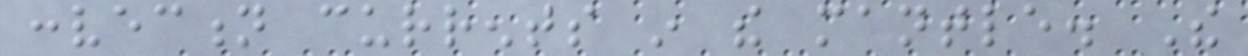convection currents in the mantle. The
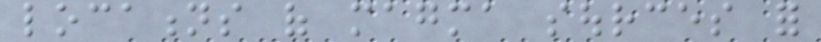locations of magma sources for
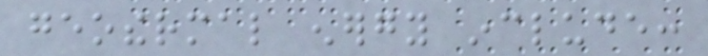geothermal energy include:
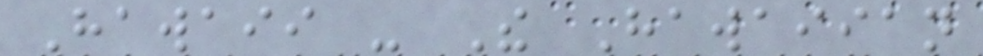Hawaii - The Hawaiian
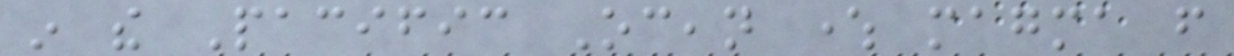in the Pacific Ocean where magma from
